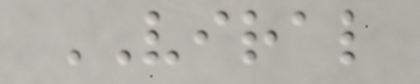VIRAL
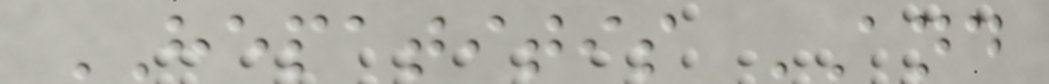HEPATITIS AND
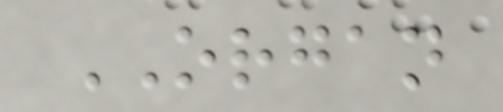ORGAN
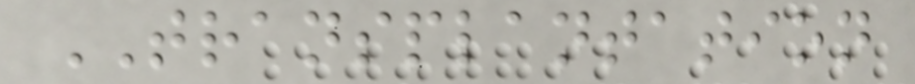TRANSPLANTATION
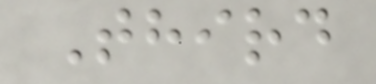Third
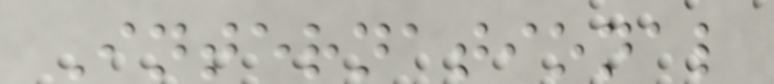International
